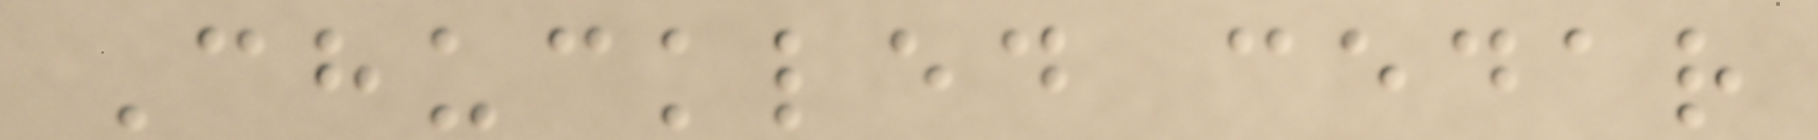Chuckled cedar
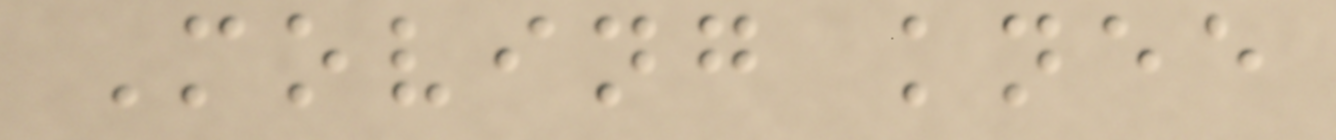Moving knee
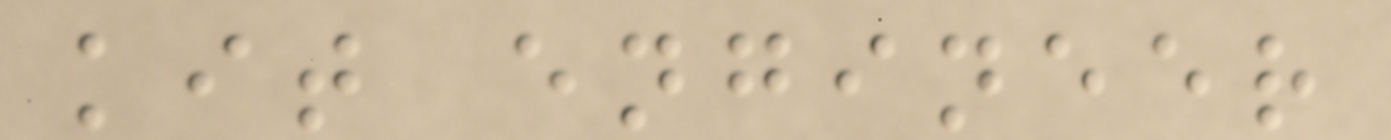kit engineer
